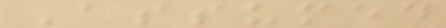Assumed
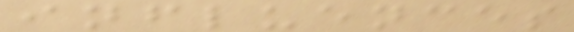influences
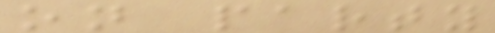on party
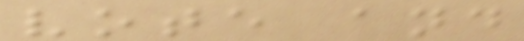vote and
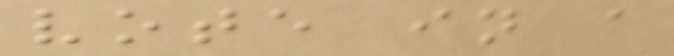vote in a
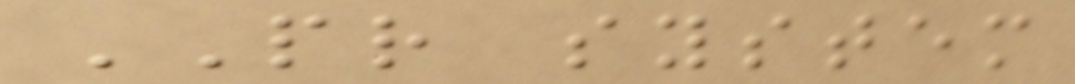PR system
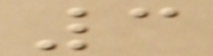3
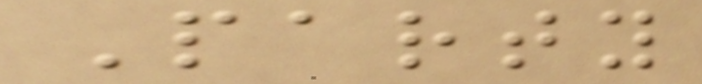Party
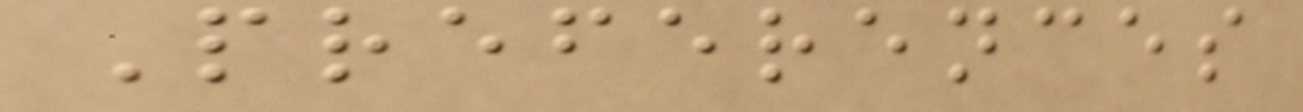Preferences
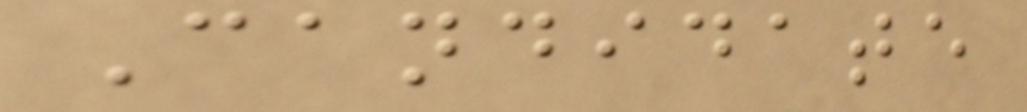Candidate
